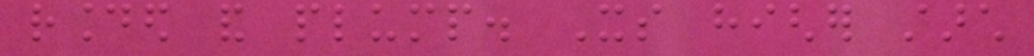rounded and plump. Its higher starch
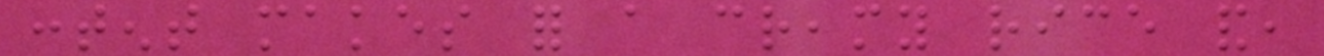content makes for a creamy rice and,
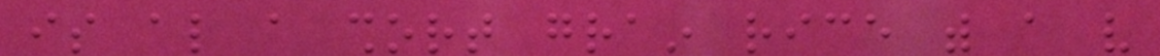is also a short grain rice with a very
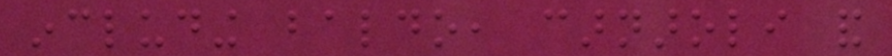including baldo, carnaroli and
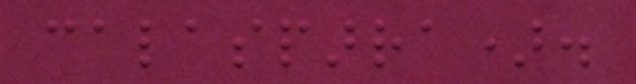calasparra).
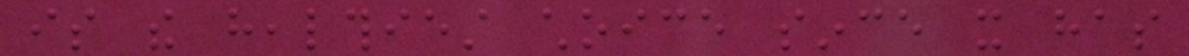is the healthiest choice since it has
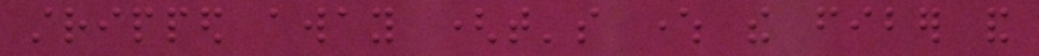stripped away (that's where the fiber and
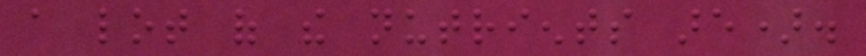a lot of the nutrients are).
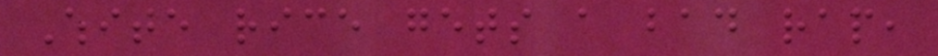White rice gets a bad rap,
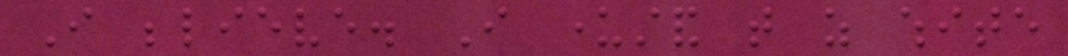I believe. I understand that as white
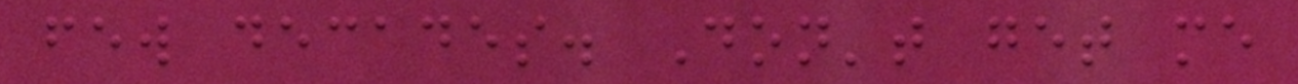few decades. Don't get me
